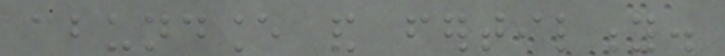abundance and fertility.
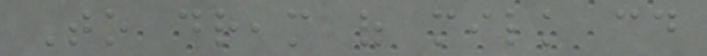To dream of milk could
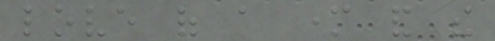love of a mother and the
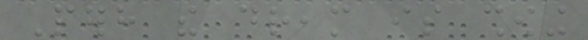Perhaps the dream is showing
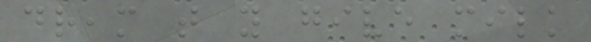dream that you give milk
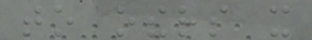to others it
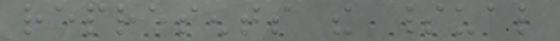represents the spiritual
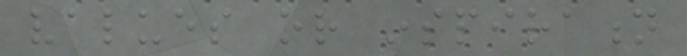values or inspiration
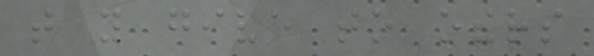that you give to others
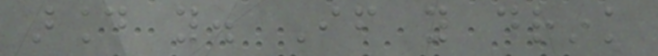around you. If you drink
